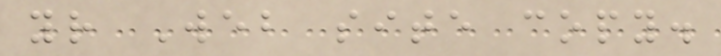your Web site copy.
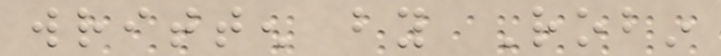written by Robin
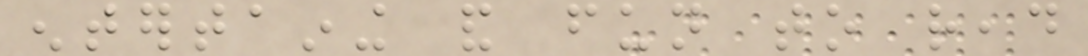entertaining and fun to read
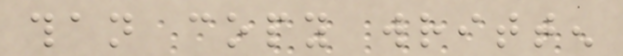than copy written
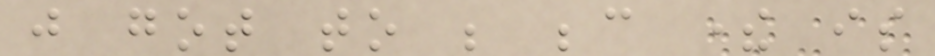just got to be because there is
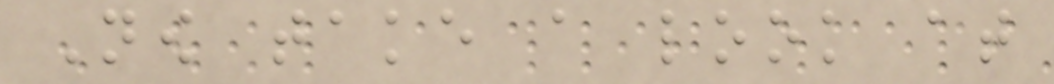Now take a look at
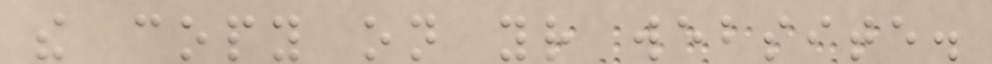the copy on your website.
